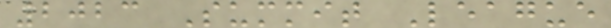2023 Summit League
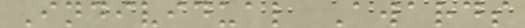Individual Awards
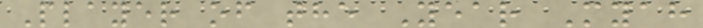Player of the Year Myah
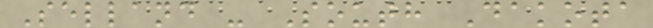Selland - South Dakota
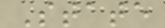State
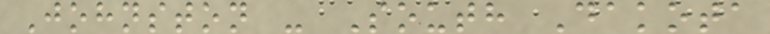Johnston - South Dakota
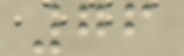76
